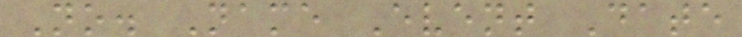No. Name Event Date
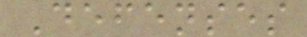Defenses
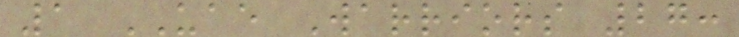1 UAE Warriors 27:
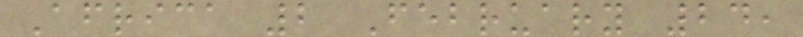Africa 2 February 24,
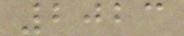2023
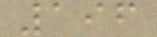196
